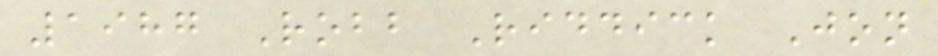1987 Robb Riddick Jon
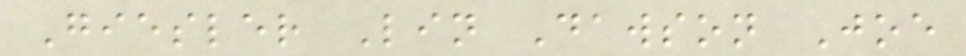Giesler Lin Dawson Joe
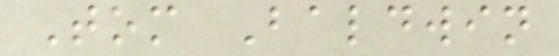Tom Baldwin
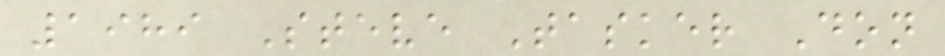1989 Steve Tasker Don
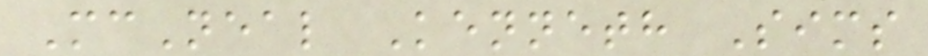McNeal Kenneth Sims
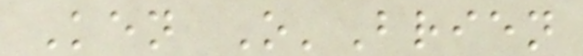Ken O'Brien
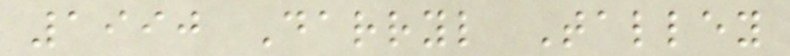1990 Darryl Talley
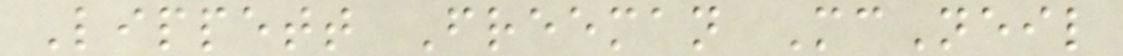Lippett Freeman McNeil
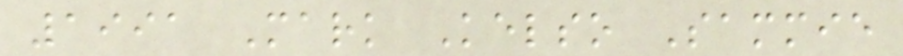1991 Mark Kelso Sammie
